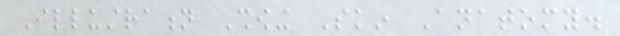Illustration Showing Skin Anatomy.
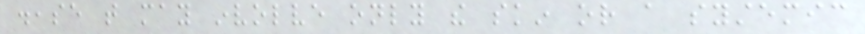disease that may involve only the skin or a systemic
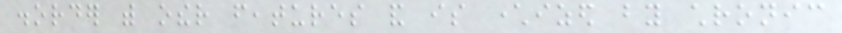disorder with other features and is characterized by chronic
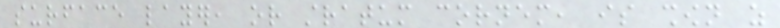surface layer, or stratum cornem, is shown as
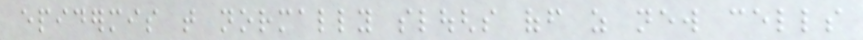epidermis that normally sloughs off as new cells
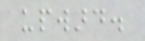upward.
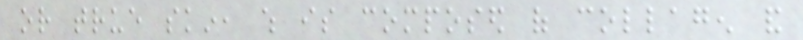or true skin, which is composed of collagen and
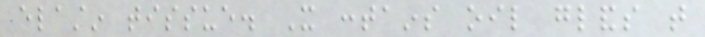elastin tissue. It contains oil glands that
